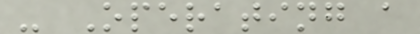- Operating a
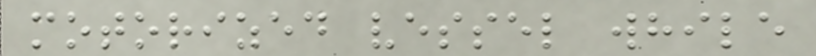motorized vessel while
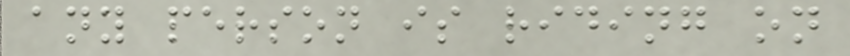any person is riding on
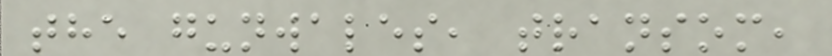the gunwales, transom,
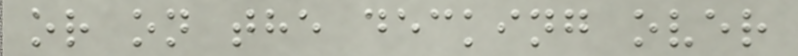or on the decking over
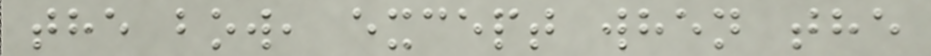the bow, except when the
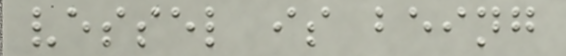vessel is being
